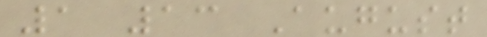1 13 August
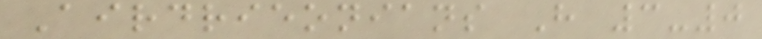Airdrieonians H 3-0
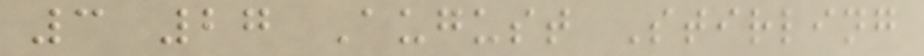3 27 August Stirling
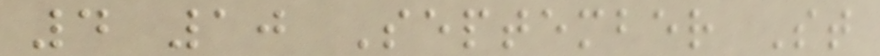4 10 September St
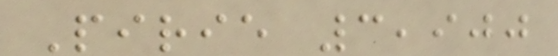Pirie 3,900
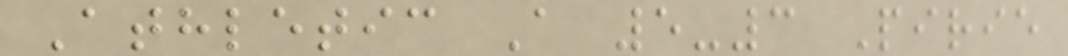Athletic A 5-3 Pirie
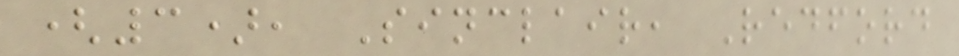(3), Sinclair, Redford
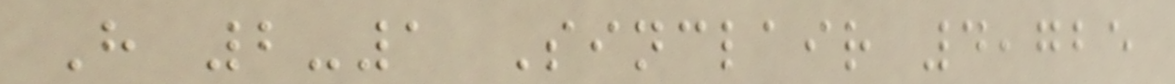H 2-1 Sinclair 4,725
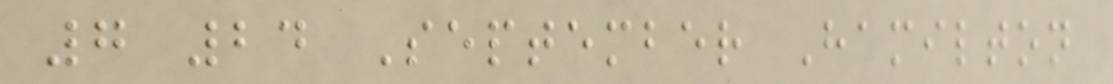7 24 September Hamilton
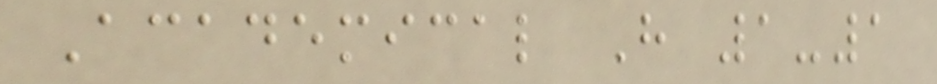Academical H 1-1
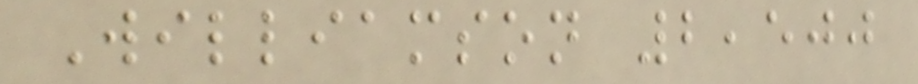Williamson 2,500
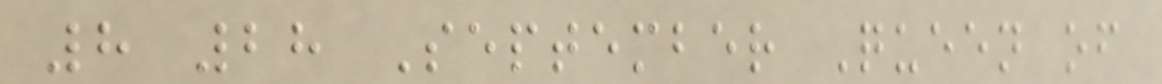8 28 September Queen of
